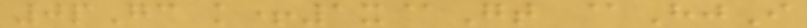0pGc k+1x@Gt @HjI
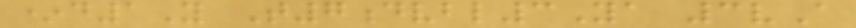*d1Y T7dvbl3Ya 3vA
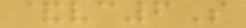&vc6S
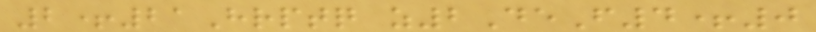2+21Hrptq z2DeF4+0
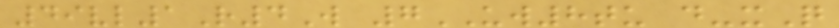49vl1R4W 7UW8tu d-xQ
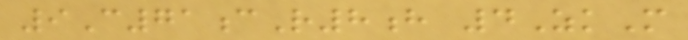9C71cR8h 4ZkM
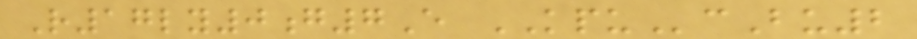R17ly0g7E KPUcBu2
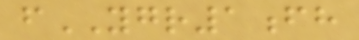fYGR1fh
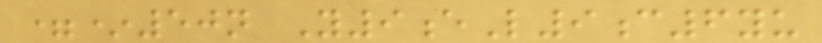=*50n Y9eL9c6yu
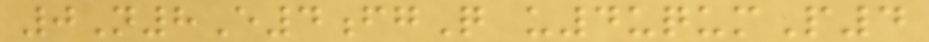0N8E4fgQ u4uqumP4
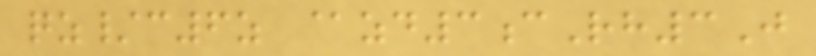qz/c6z @zd3cRh3J
